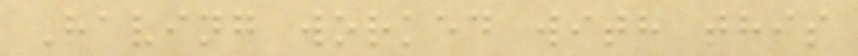Having worked with this
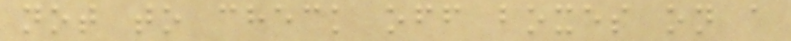not to check off boxes on a
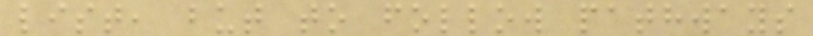list, but to follow pathways
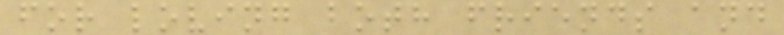for loving both friends and
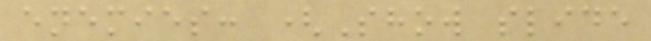enemies: (Show slide
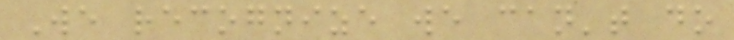We recognize we can't do
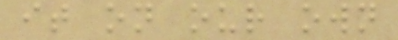it on our own
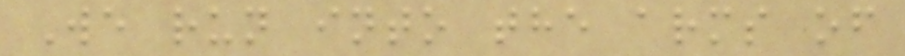We run into the arms of
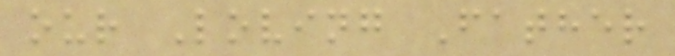our Loving Father
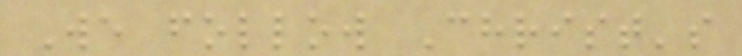We follow Christ's
